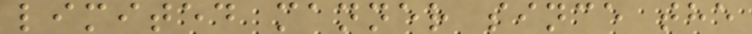limited manner since the
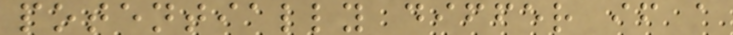potentially differ if a
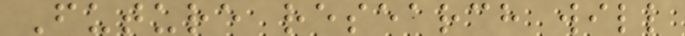Future research will
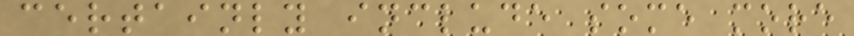certainly include some more
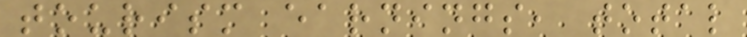tourism earnings, total
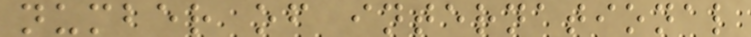number of international
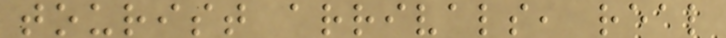tourist arrivals, real
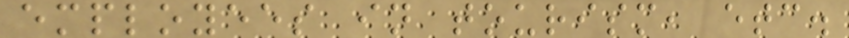employees in tourism, etc.
